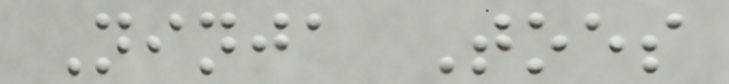Ninja Toes
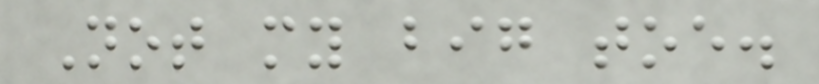Not my big toe.
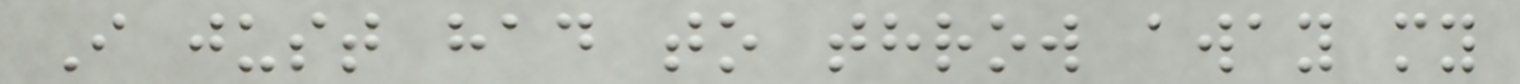I just had to throw away my
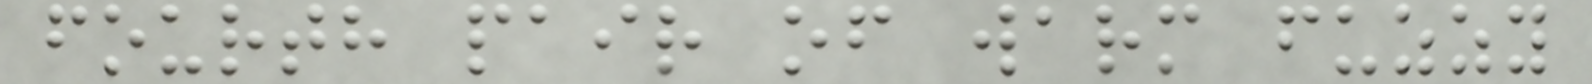fourth pair of warm fuzzy
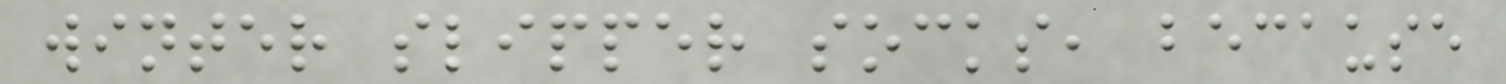winter slipper socks, because
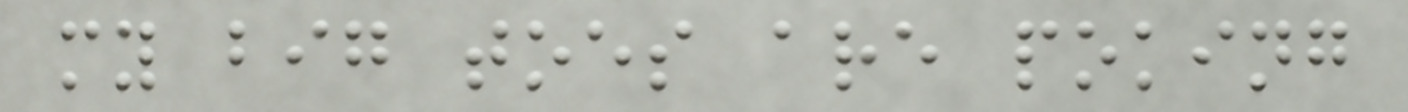my big toes are poking
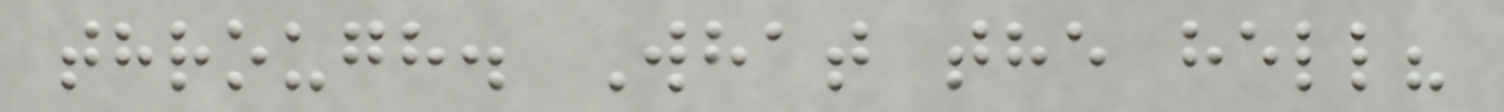through. What the hell?
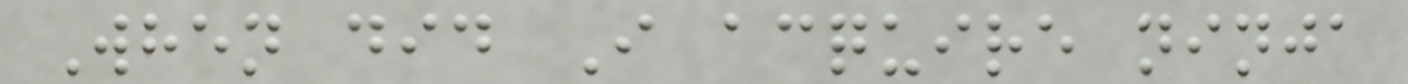When did I acquire ninja
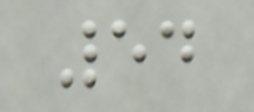54
